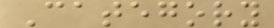Category
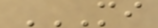MI
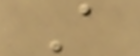A
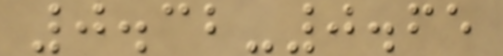0.32-0.65
